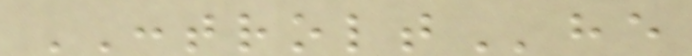CONTROLThe
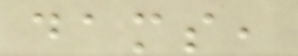dams,
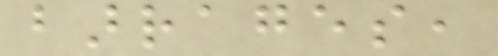barrages,
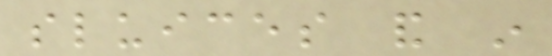sluices and in
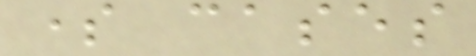some cases
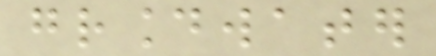groundwater
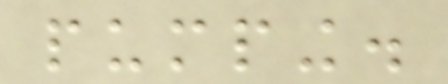pumping.
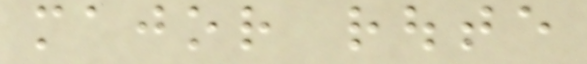major route
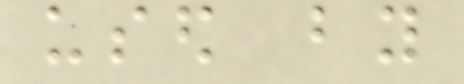used by
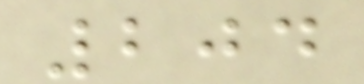204
